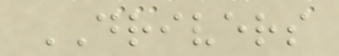DRIVERS
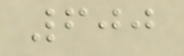600
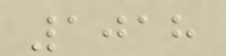1018
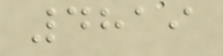4819
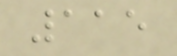115
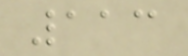113
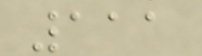111
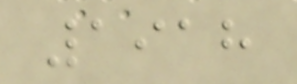1918
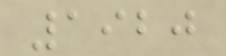1920
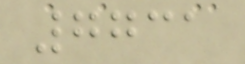7731
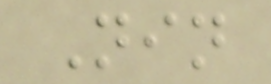Nin
